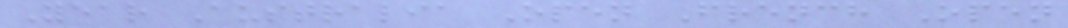Year Australia Open French Open
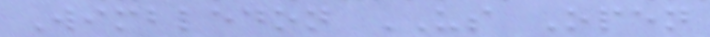Wimbledon US Open
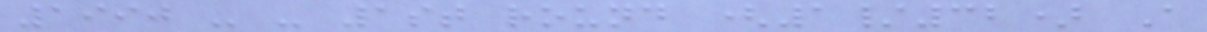1990 - - 1st round (1/32) A
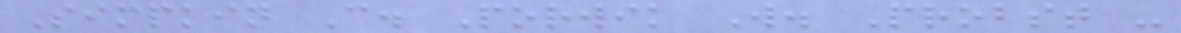Simpkin C. Porwik W. Probst -
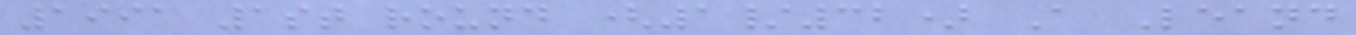1991 1st round (1/32) A Leand
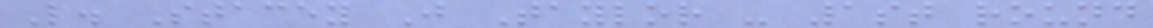L. Stacey J Taylor - 1st round
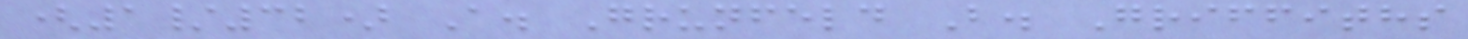(1/32) A. Grunfeld B. Griffiths
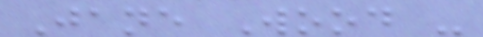Jane Wood -
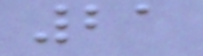21
